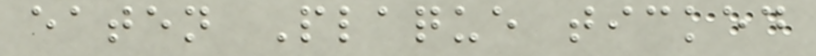eaten Plaque ticked
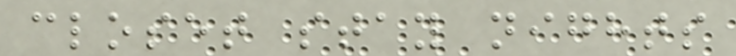closet stay nights
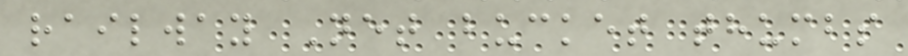railway Net bucket thumbs
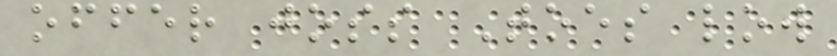offer joss Toes low
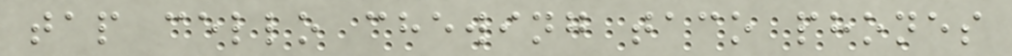tap cello chewing taco phones
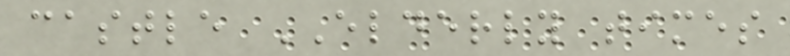castle ELDERLY times
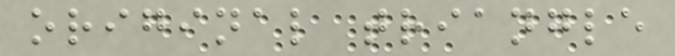original triangle
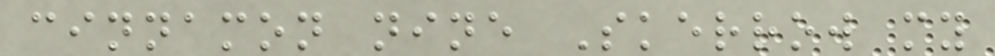cinnamon nine Skerrow my
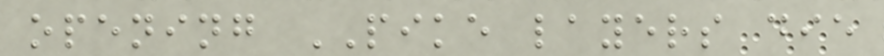opening PIKE layers die
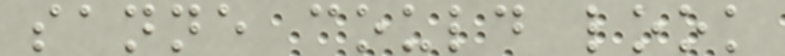sanne could look
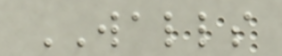WALLS
